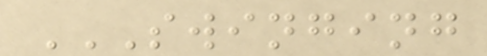SWINGING
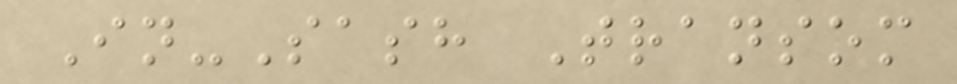In-Sash Transom
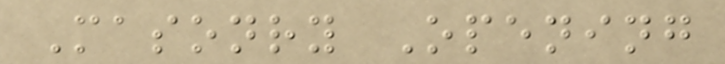Masonry Opening
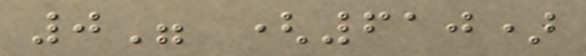0" (610)
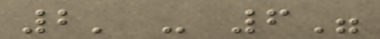2' - 6"
